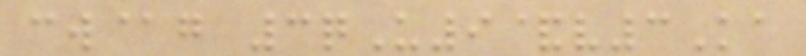cw@g 3qU9&v3Ka
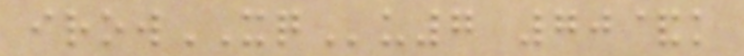irowXQu7 70&k
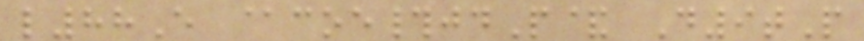l88E @coe#jdP& D9tP
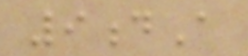9dA
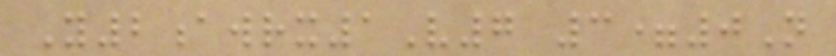Y2awrx1V7 3=0N
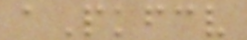aPkfcv
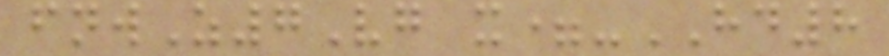fnwZ7Vg x=-HD8
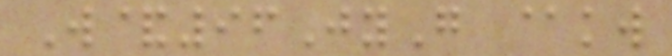W&96JyG @kw
